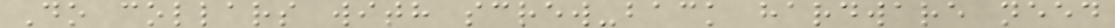Do collars with screw-back hardware need
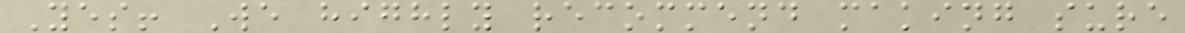Yes! We highly recommend making sure
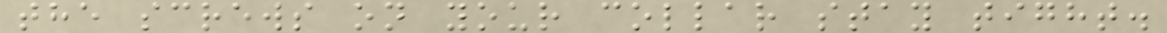the screws on your collar stay tight.
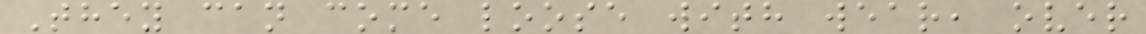They can come loose with wear, over
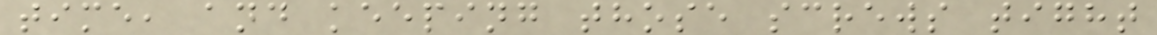time, and keeping those screws tight
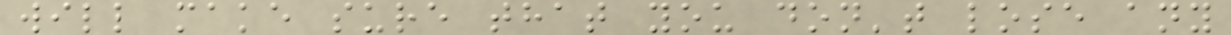will make sure that you don't lose any
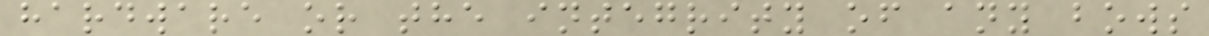hardware or the integrity of any bows
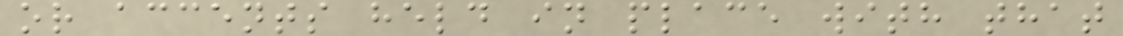or accents held in place with that
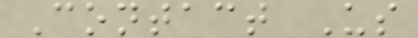Contact Us
